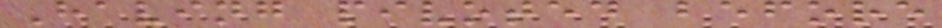Having pivoted before
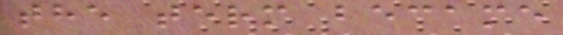the term became
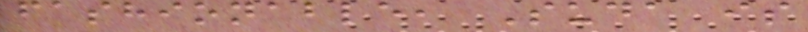fashionable, Suda is
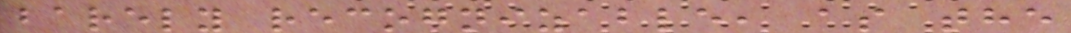barely recognizable, as the
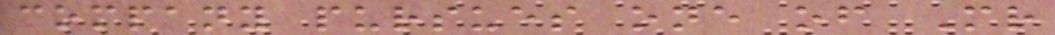company pursues one of Mr
